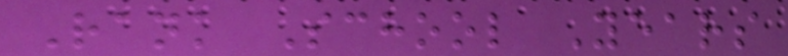Rank School Years
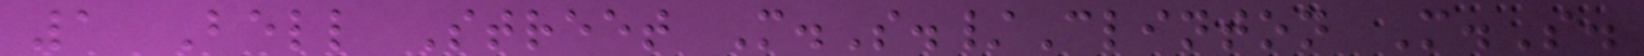1 Bell Street M.S./Clinton M.S.
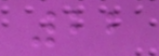22
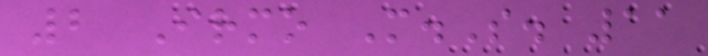2 Irmo M.S. 11
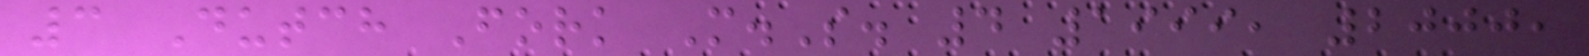3 Dutch Fork M.S. 4 1999, 2000,
